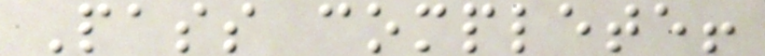Pass complete!
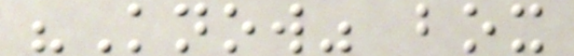"Know" box
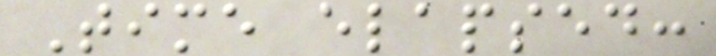Time elapsed:
